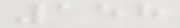158
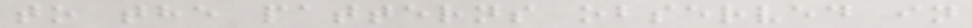to the patterns observed in
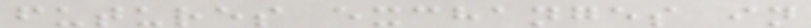futures exchanges in
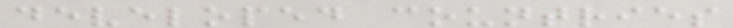developed countries
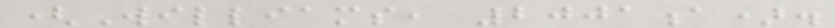(Williams, 2001a).
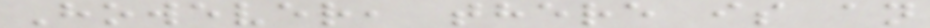However, there is an
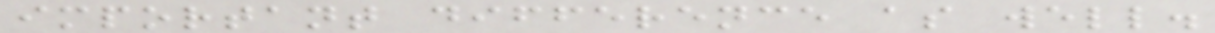important difference as well.
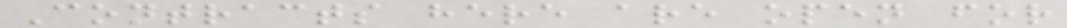Contracts here are open for
